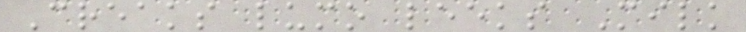Creaks lumo leeks Milk
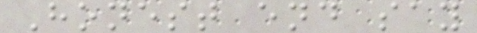Honest end say
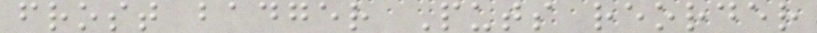frost badger Puts reorder
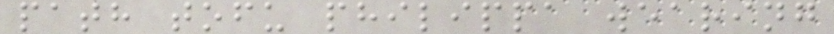path tofu philippa wearing
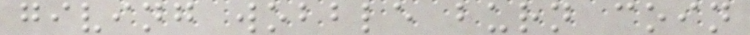giving wobble burn coin
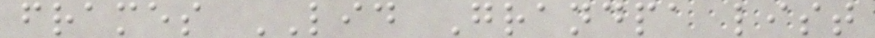frames LID Grandpa list
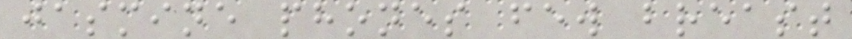jasmine phones few breast
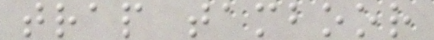trap tamboor
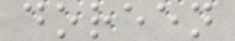doreen
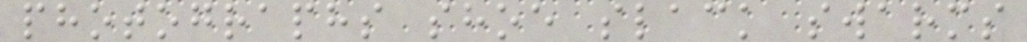photographs shoe slack swarms
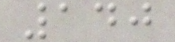140
